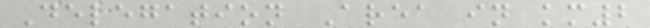Delegation Area in km2
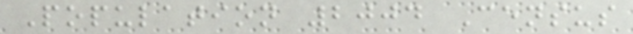Population 2004 Census
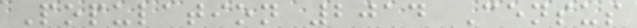Population 2014 Census
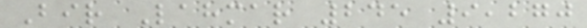Bir Lahmar 245 9,270
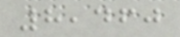8,460
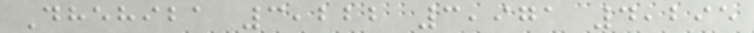Dhehiba 3,222 3,971 4,295
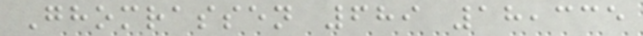Ghomrassen 689 18,335
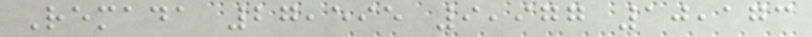Remada 27,595 9,977 10,173
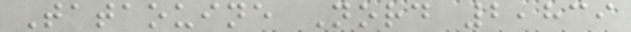Tataouine Nord 2,839
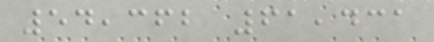54,362 61,431
